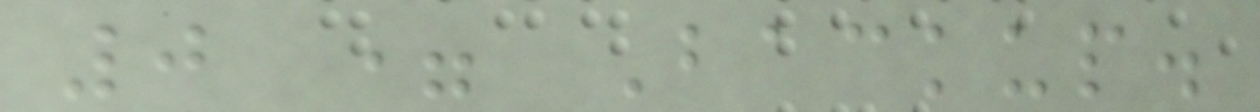0 = Backup.
